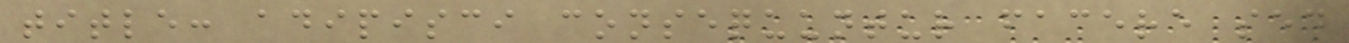title: adipisci consequuntur facere sed
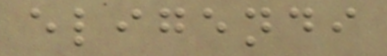eligendi
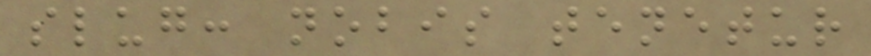slug: nobis tenetur
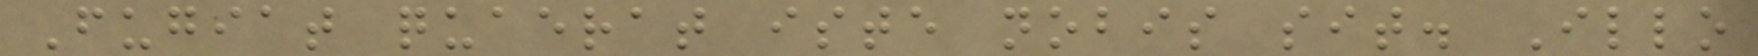Fugiat quaerat iste nobis sit. Illo
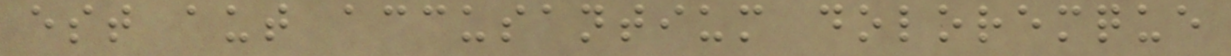est aut accusantium doloremque
